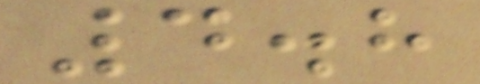4.8
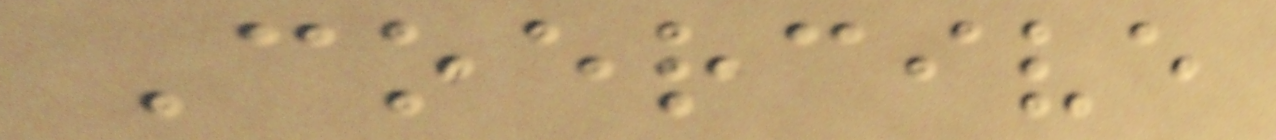Coercive
